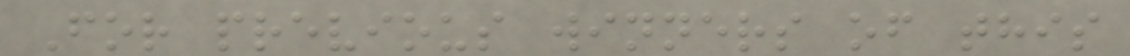For previous winners of this
